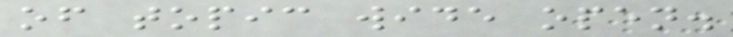of topic wide open.
